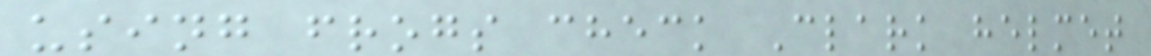using frogs check Clark helmet
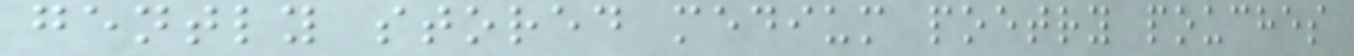gently stored medium poetry pouches
